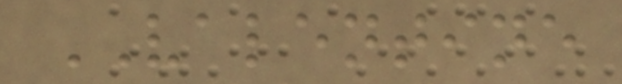VALENTINE
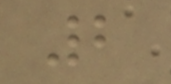2
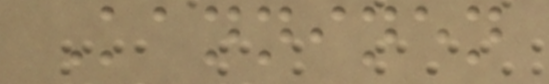Kanninen
